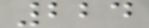224
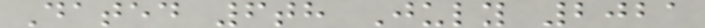Dated 6th July 2021
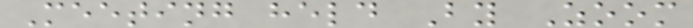Meeting held By Zoom
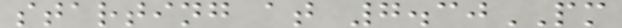starting at 7.30PM
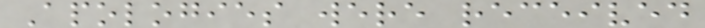Apologies were received
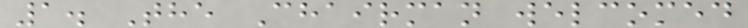1. The Chairman welcomed
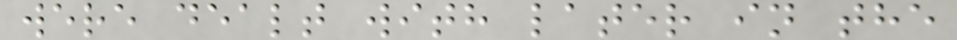were dealt with later in the
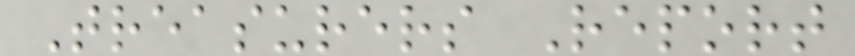Treasurers Report
